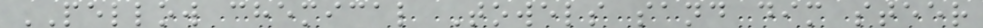PELLOW chemical Towels sand dim steer
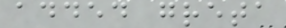added greta
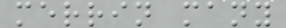merrin many
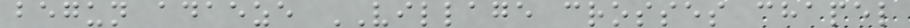begun adaeze VILLAGE crosses chapel
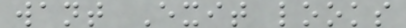want Exit looks
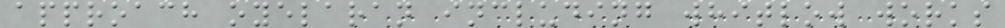approach oyelaran including whitlow works
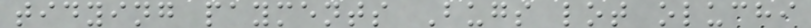tidying payments Bugs lot oluchi
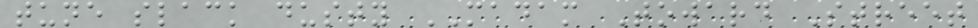tune slack dusty MADAM Toward Street
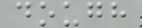dough
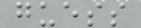guess
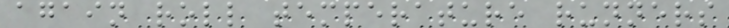again roll temperature runners
